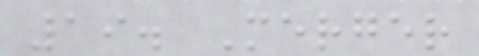19. Merger
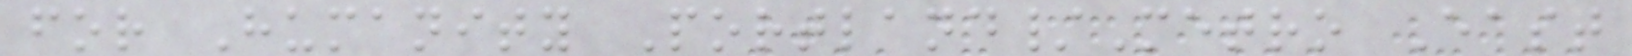for Humanity Portland/Metro East
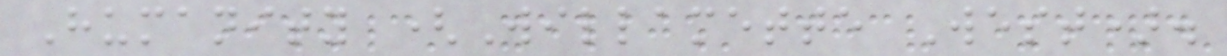Humanity (Willamette West).
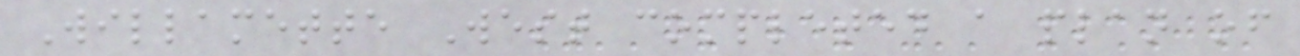Willamette West completed a plan of
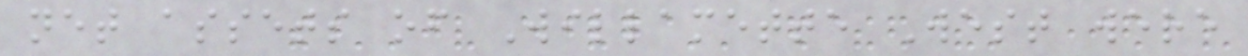net assets of Willamette West were
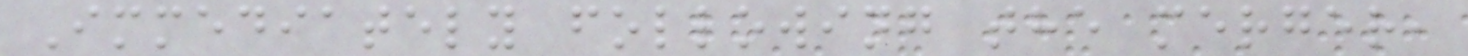Immediately following the merger,
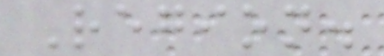Region.
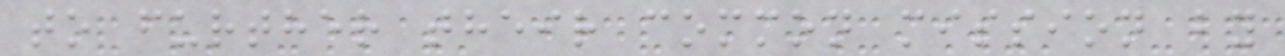to further their common mission by
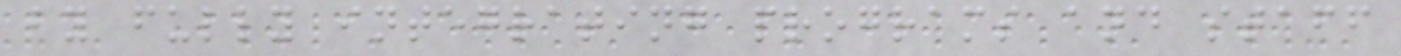by fully integrating programs and staff
